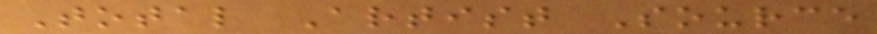Total Artist Source
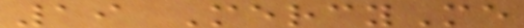19 MercyMe
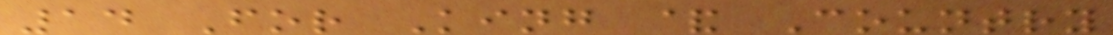14 For King & Country
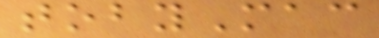tobyMac
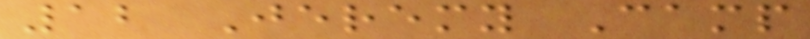12 Jeremy Camp
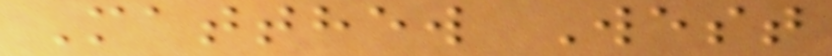Matthew West
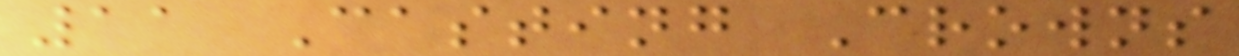11 Casting Crowns
